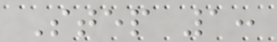Step 1:
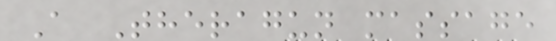A Theragun massage
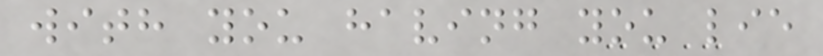with you having you lie
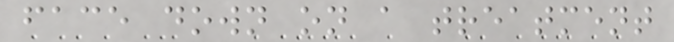face down on a treatment
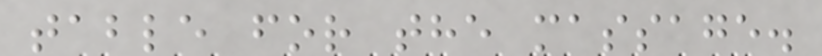table for the massage.
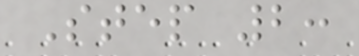Step 2:
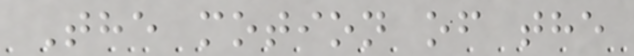The motion of the
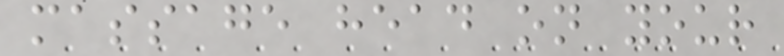massage head on your
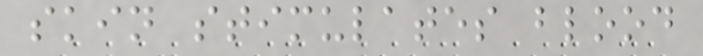skin stimulates blood
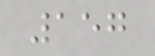157
